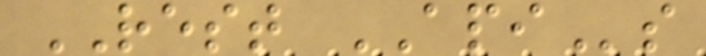REST APIs
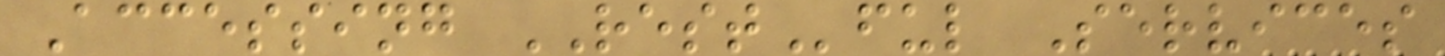Accessing RESTful Services
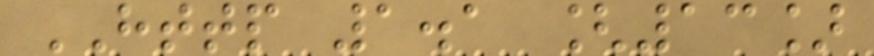HTTP 1.1 [13]
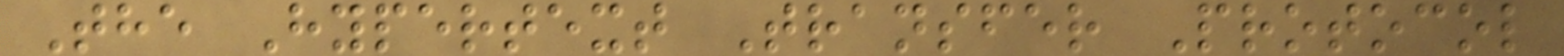The Hypertext Transfer Protocol
